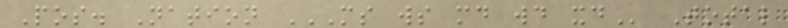Pos. Nation MS WS MD WD XD Total
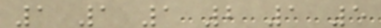1 1 1 2 1 5
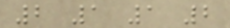2 1 1 2
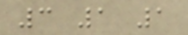3 1 1
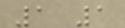1 1
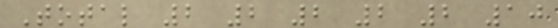Total 2 2 2 2 2 10
